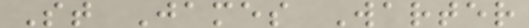St James Warter
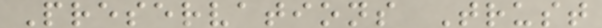Preservations Trust
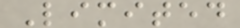Limited
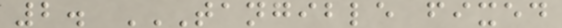2. TANGIBLE FIXED
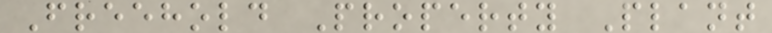Freehold Property Plant
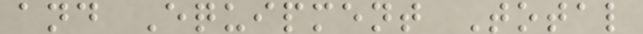and Equipment Total
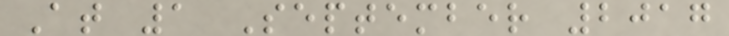At 1 September 2017
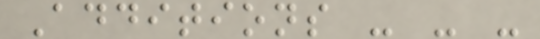Additions - - -
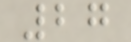27
